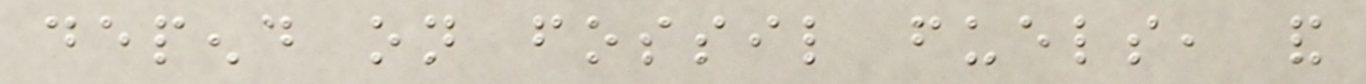depend on fossil fuels, and
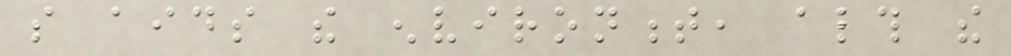so aids the environment, although the
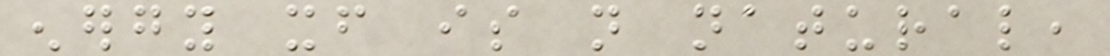energy itself is not natural,
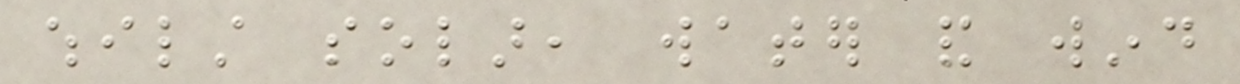whilst solar, water and wind
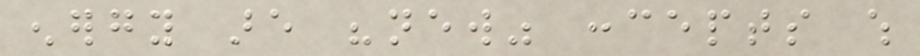energy are "new" concepts which
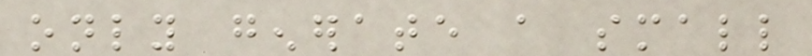only generate a small
